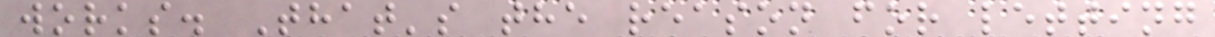works. That's the reason for letting
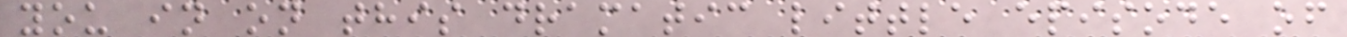you in on this dramatic little episode of
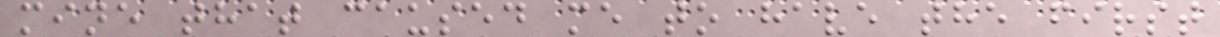mine that caused me to have the first
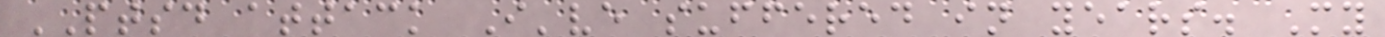PTSD attack I've suffered in years. My
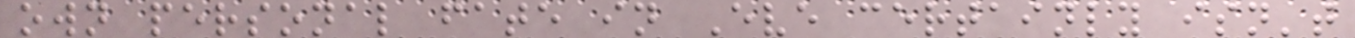own personal fate in Eve certainly isn't
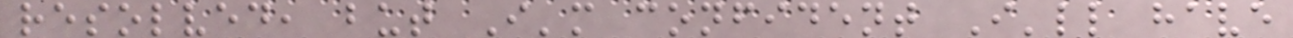resolved, but I'm confident I'll have
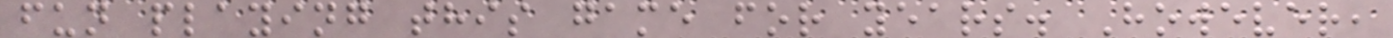fun playing this game for years. However,
